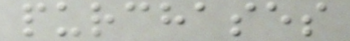purchases
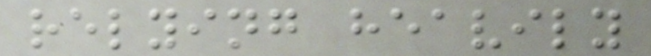relying heavily
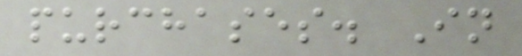purchases. In
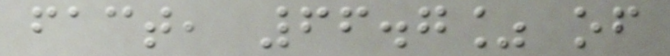fact, 66.7% of
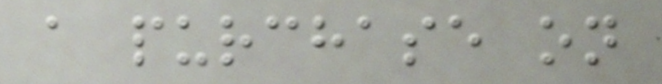a purchase on
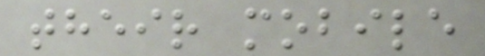their mobile
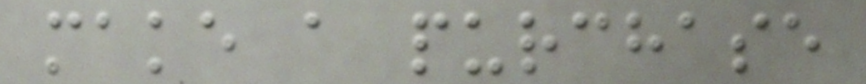make a purchase
